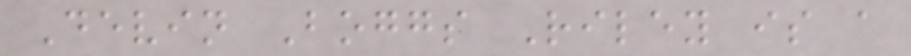Devin Boggs Riley is a
